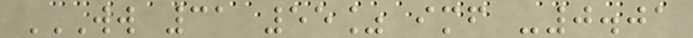WW 31 55% IMF -0.01
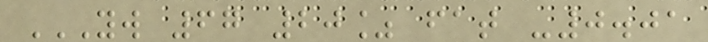YW 67 20% FAT -0.01
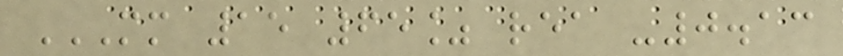MM 15 65% REA -0.13
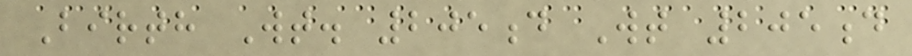Birth Wt. 205d Wt 205d
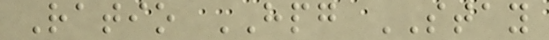Ratio HPG STAY
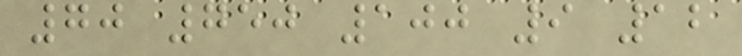70 750 100 9 12
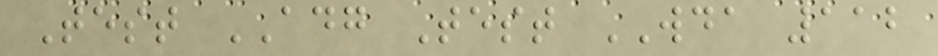Test ADG Test WDA 112
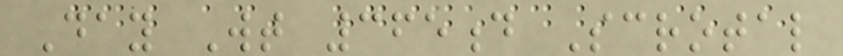Day Wt 365d Scrotal
